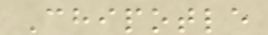Chipotle
